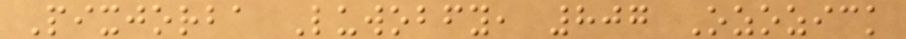Pixjorba Luwobfy, 807 Ozozick
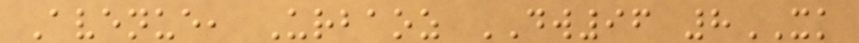Avenue, Urbaoz DW96 8XK
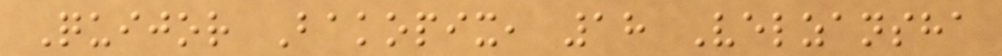Quijor Bakopix, 18 Velzansha
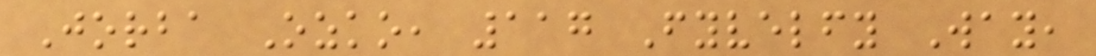Jorba Ozko, 117 Fyvelfy Way,
